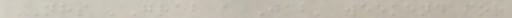NHS 'Grab a Jab' weekend for
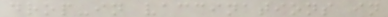drop-in vaccinations in
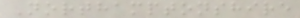Northamptonshire
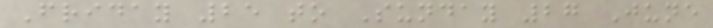Friday 25 to Sunday 27 June
